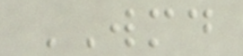WMD
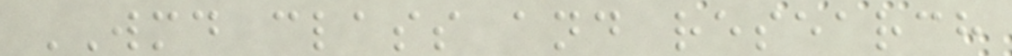WMD class and research
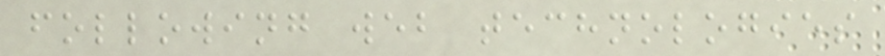following web technologies
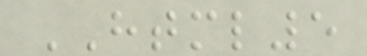HTML5
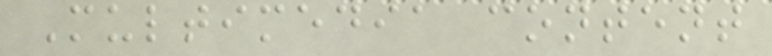Multimedia content
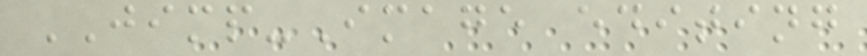JIMP-Image editing
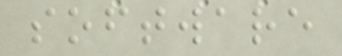software
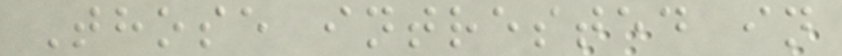Those intrested in
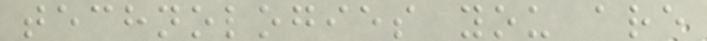technologies you are
